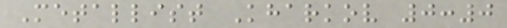Metallist Kharkov 0:0
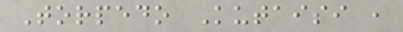Torpedo Kutaisi ,
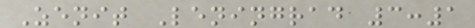Zenit Leningrad 3:1
